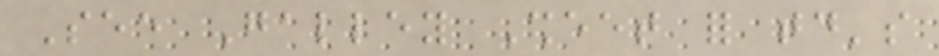See Galley Sheet for today's
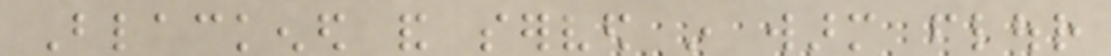Blackened and served in warm flour
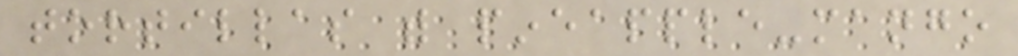tortillas with pineapple-mango
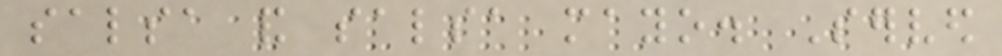salsa and salsa mayo. Served
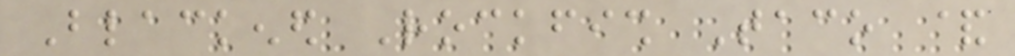Blackened Rockfish Taco &
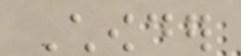Chowder
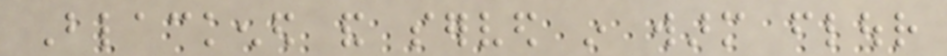Blackened and served in warm flour
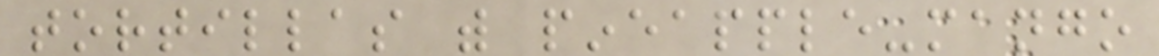tortillas with pineapple-mango
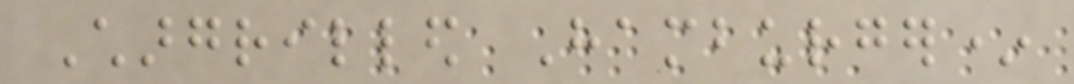Chargrilled Hamburger*
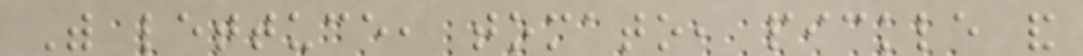With lettuce, tomato, pickle and
